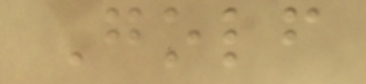Golf
